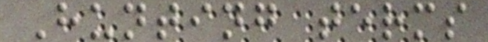Hunting terms
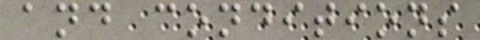and conditions
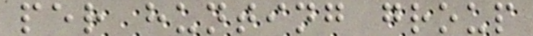per hunting group
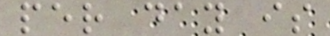per day is
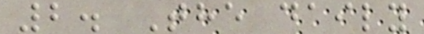2. The daily
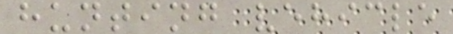hunting vehicle
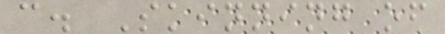c. Skinning of
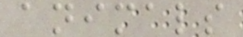animals
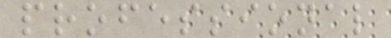professional
